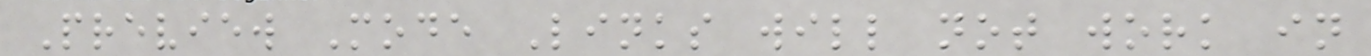Preview Mode Links will not work in
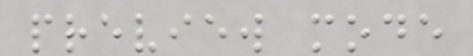preview mode
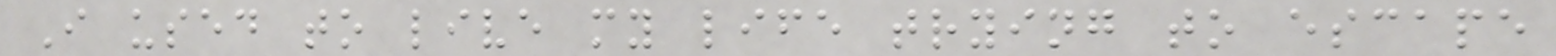I used to live my life trying to escape
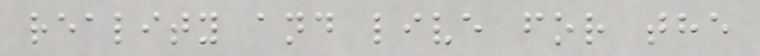reality and live for the
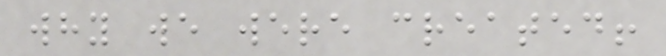why we were created!
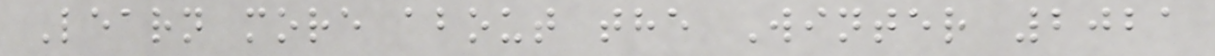Learn more about the Winter 2021
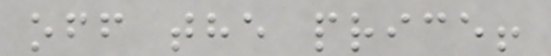off the price!
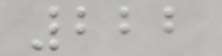222
